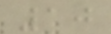10
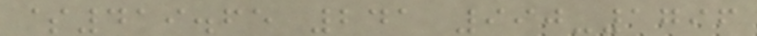$419.65 241 990-1796
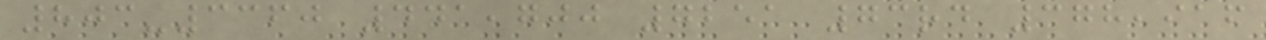803-3360 441,700 7251 73rd 378,916
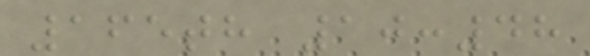165th 10:48
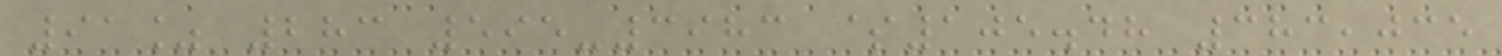91% 283 595-3983 $105.48 383,035
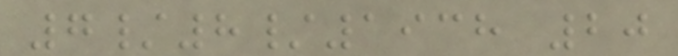7/8/1938 20
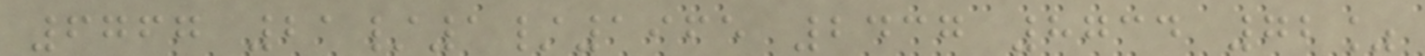6767 21/1/1965 2437 8734 72%
